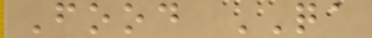Food QA
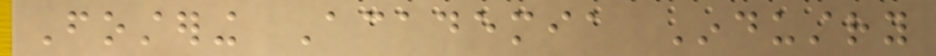Fostering Academia Industry
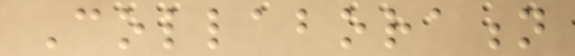Collaboration
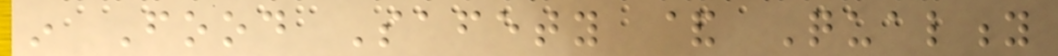in Food Safety & Quality
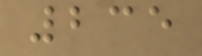235
